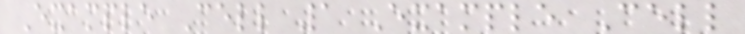Example Cell 1 Example Cell
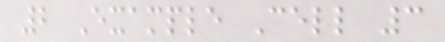2 Example Cell 3
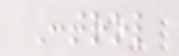Control
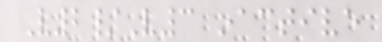V2/V3 inactive
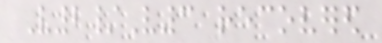V2/V3 recovered
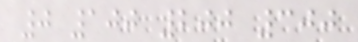0 100 200 300
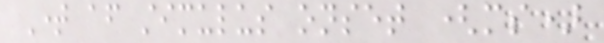Time after stimulus onset (ms)
